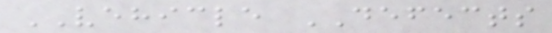VEHICLE DEFECTS
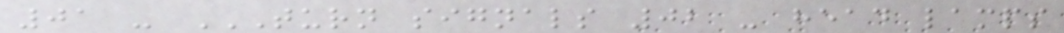01 - TURN SIGNALS 02 - HEAD LAMPS
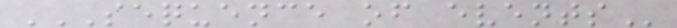SEQUENCE OF EVENTS
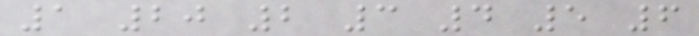1 20 2 3 4 5 6
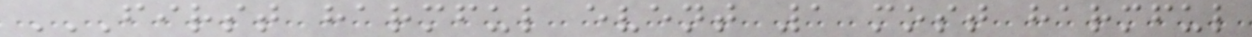FIRST HARMFUL EVENT 1 MOST HARMFUL
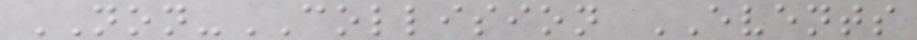NON-COLLISION EVENTS
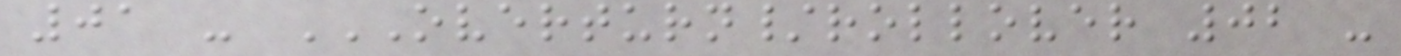01 - OVERTURN/ROLLOVER 02 -
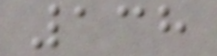138
